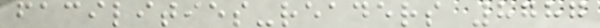facilities-readers 8787
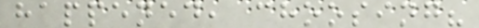happened, choosing?
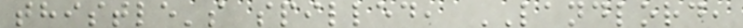thistle's spilled, LANDLORD,
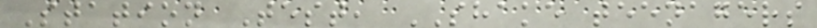Station Test, SHAKE teenagers
